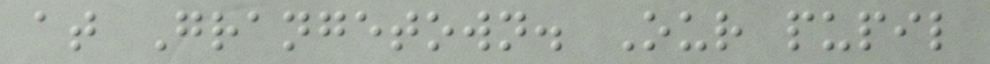at Grangetown. Our pupil
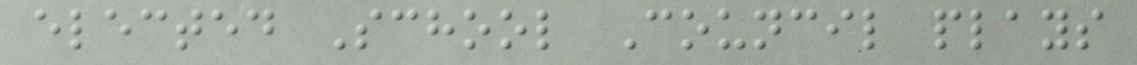elected School Council plays
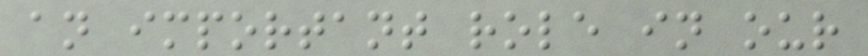an important role in our
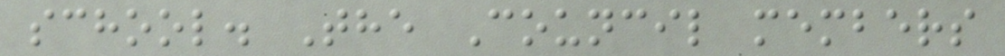school. The Council members
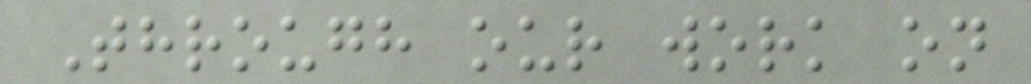Through our work on
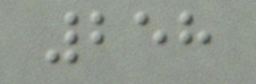258
